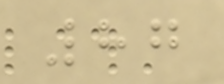87
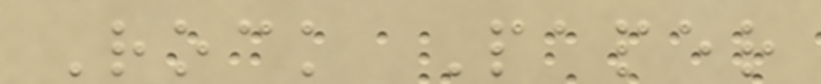Rock Paper
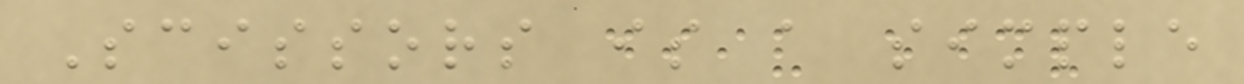Scissors is a simple
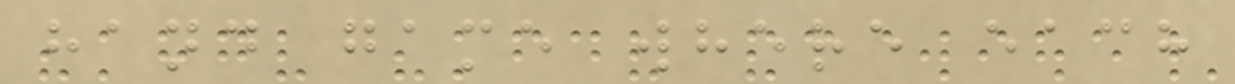hand game where each
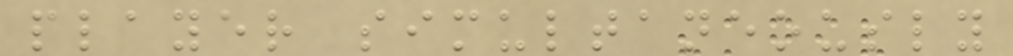player simultaneously
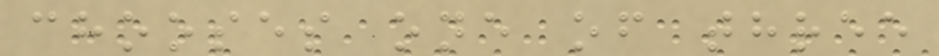chooses one of three
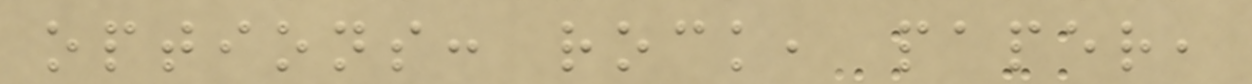options: rock, paper,
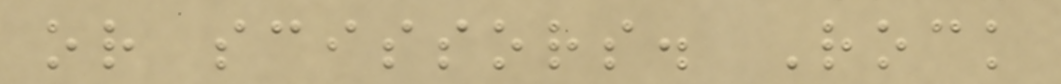or scissors. Rock
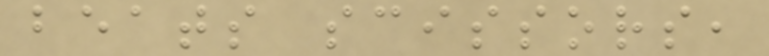beats scissors,
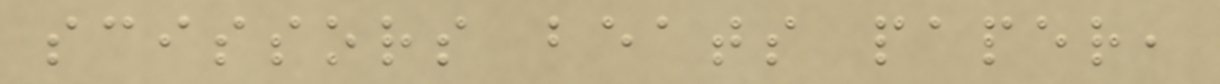scissors beats paper,
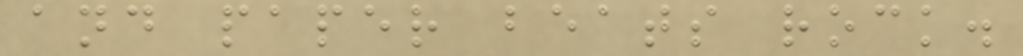and paper beats rock.
